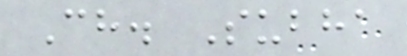Ch. Subha
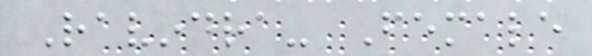Ravindra- Female
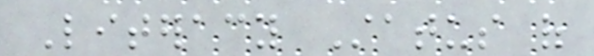Literacy Status of
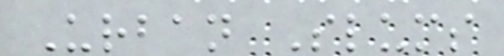Urban Slums
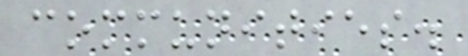communities.
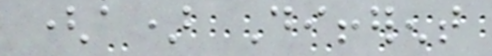(a) Different
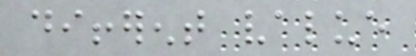different value
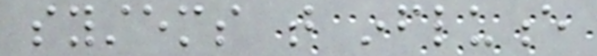systems that influence
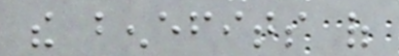the benefits of
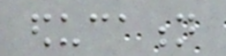education
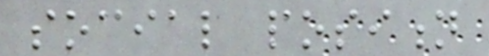social position
